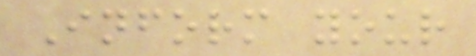Inform your
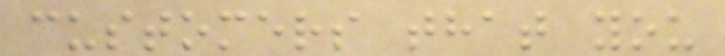customers that you
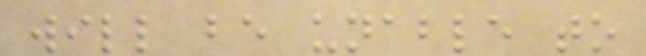will be unable to
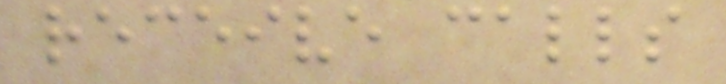receive calls
